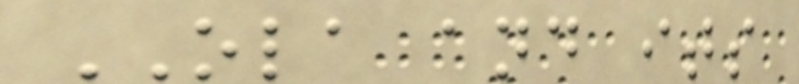OLA and its
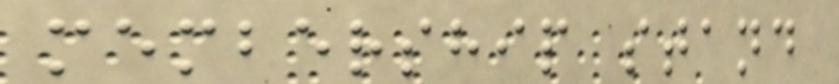membership stand
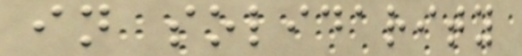in solidarity
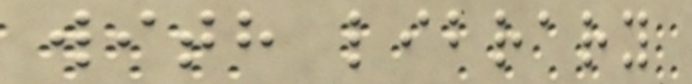with library
